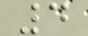4
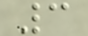3
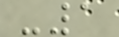-1
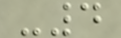-4
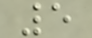5
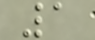1
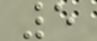5
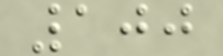100
